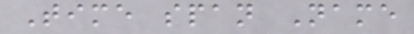Time span Name
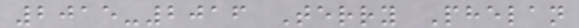2015-2016 Terry Phelan
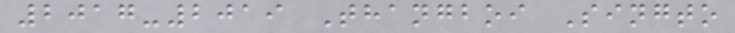2017-2019 Thangboi Singto
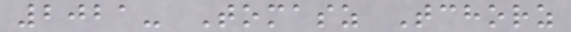2021- Tomasz Tchorz
